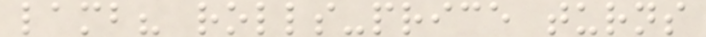lamb? rolls-price turns
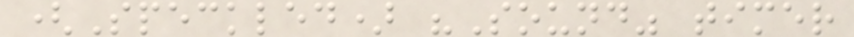(Speckled) "Sound" timer
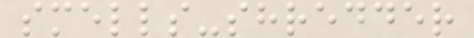smells-shredder
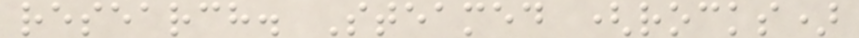research. Steamed (rocks)
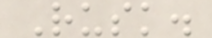Rusk.
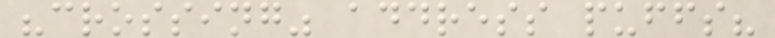"crossing" address puffs?
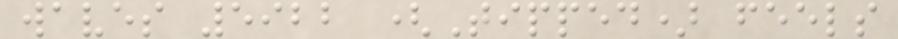waves 5922 (Tipped) feels
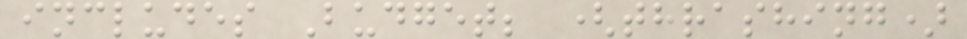includes Budget; (thrashing)
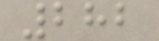282
